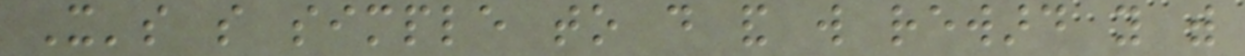It's so simple to do and will reward you with
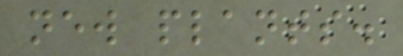new plants.
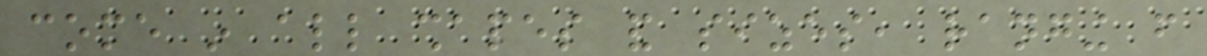come in all shapes and sizes, ranging from
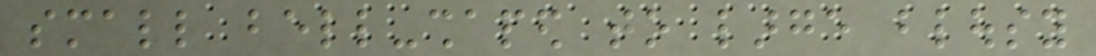small bell-shaped to large blousy
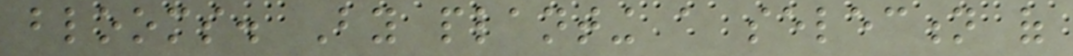blooms. By planting a selection of
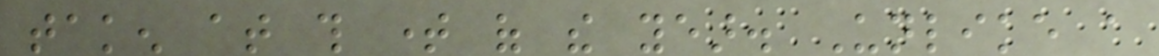taken at this time of the year. Unlike a
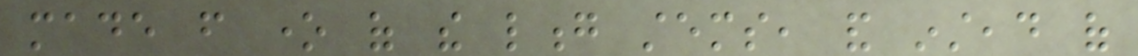made from one of the long stems, and instead of
